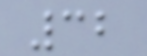32
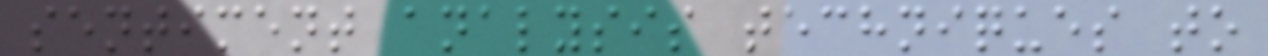sentiment analysis techniques to
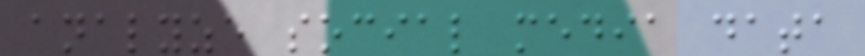analyze social media data
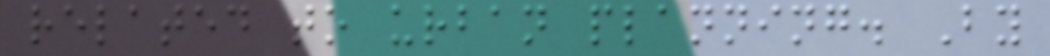related to urban planning. By
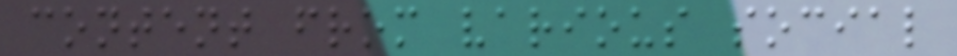content from various social
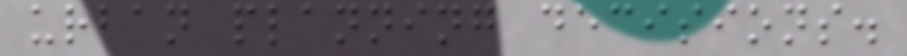urban planning decisions.
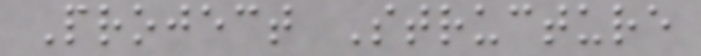Project Structure
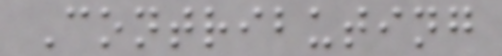Contributing
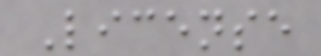License
